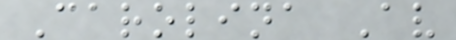Carolina Av
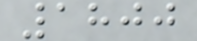1800
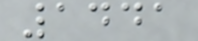1441
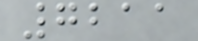7211
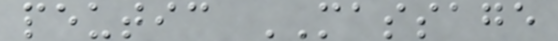peutic MASSAGE
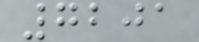7201
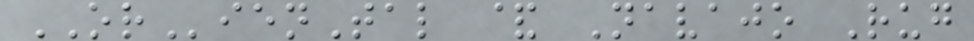ORienTal & Navajo Rug
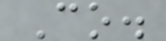Co.
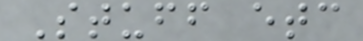Stuff etc
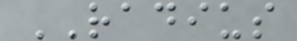RADIUS
